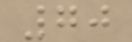70
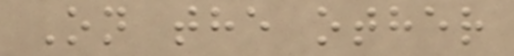On the other
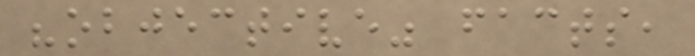"objective" facts,
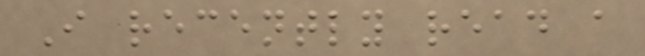I recently read a
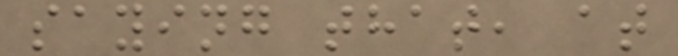saying that, at
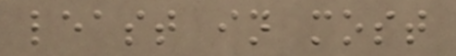least in most
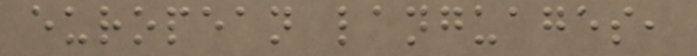european languages,
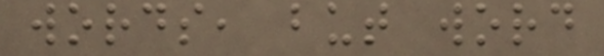words, but word
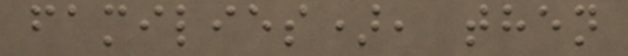families), then
